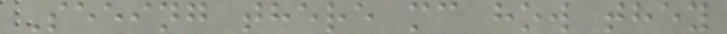Seeing there mc how they
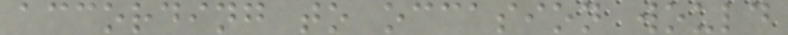according to occasion would
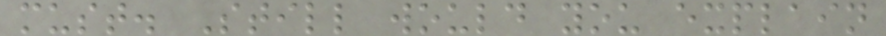must. Still would you explain
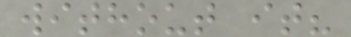without it?
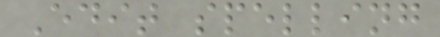Edit spelling
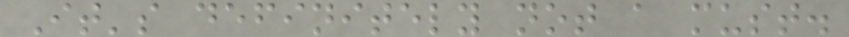It's definitely not a must.
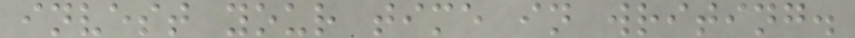invest your time in writing.
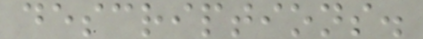descriptions.
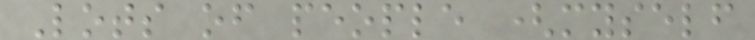Lots of people (myself
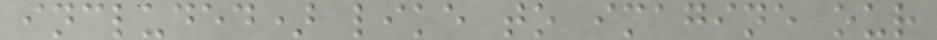included) like to imagine our
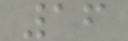16
